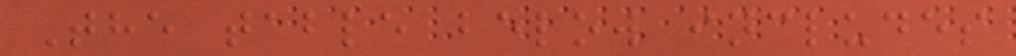The table below includes
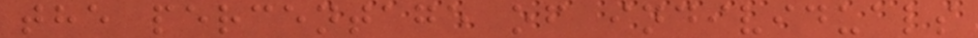the percentage of individuals
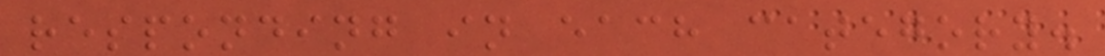responding in each category.
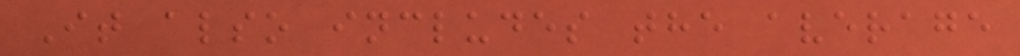It also includes the average
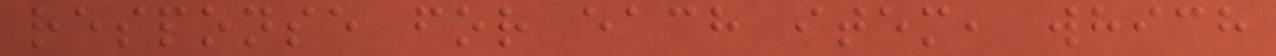response for each item, which
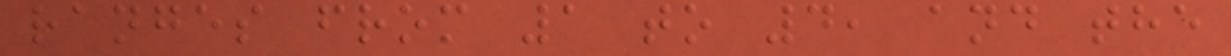ranges from 1 to 4, and the
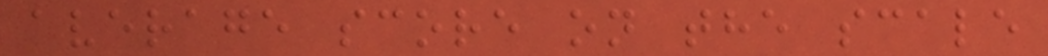average score on the scale
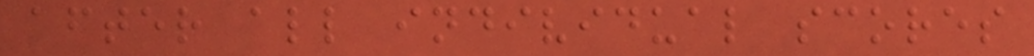after all individual scores
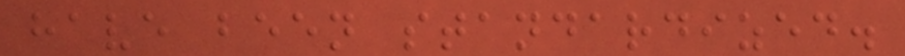have been standardized.
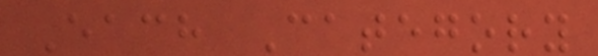Each Category
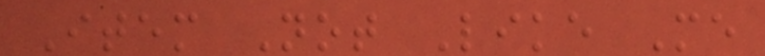Item Not Like Me
